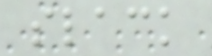slack
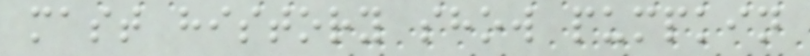mast history show pumpkin
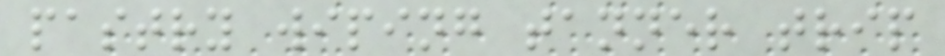pastry wiping tanner trip
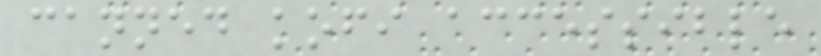canned kofi accessible
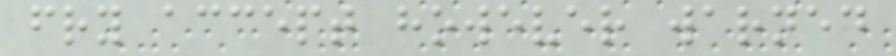fry accept however warned
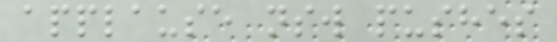applause nsw pushes
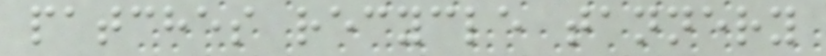patches recycle tannery
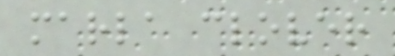marla clover
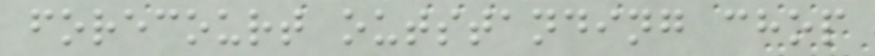forecourt outstanding chop
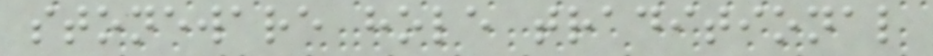stoneware hole traditional
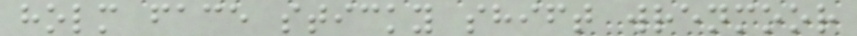holm face sticky shift wrenmoor
